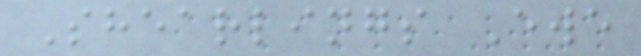Shearlings Ewe
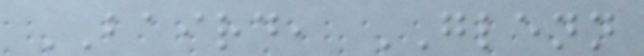BAIRD, GLENN
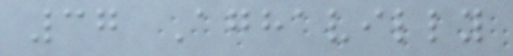37 Aghavilly
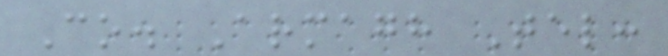Co. Armagh Tel:
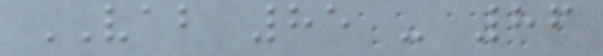VAB 85 - 86
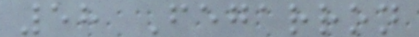58 Fegarron
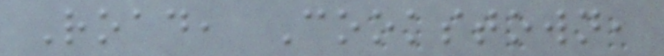Road, Cookstown,
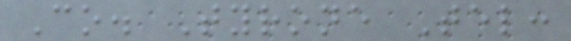Co. Tyrone Tel:
